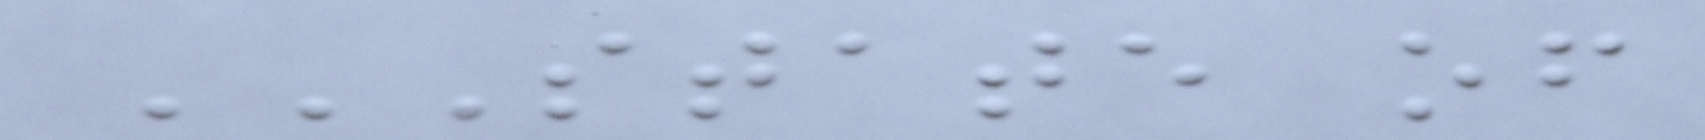STATE OF
